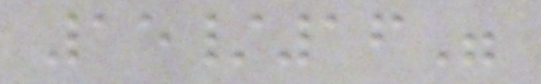15/16"
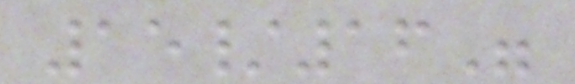15/16"
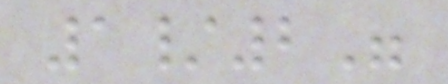1/2"
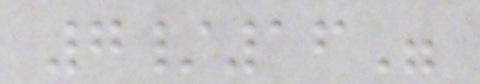7/16"
